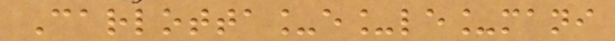Carlotta_e_le_mani
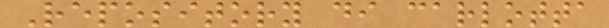Repository di carlotta
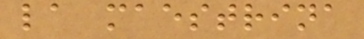la maestrina
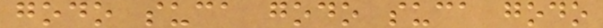godo suca godo suca godo
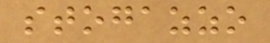stogazzo
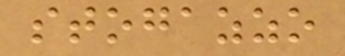stogazzo
